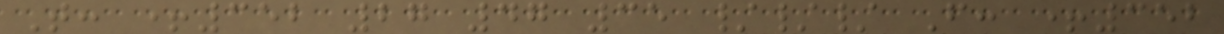T: +352 27 47 35 /// F: +352
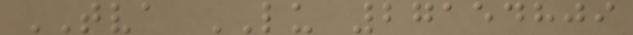TVA LU 27154809
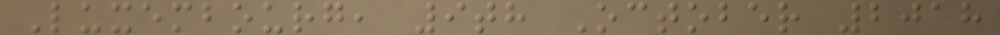Luxembourg, 9th October 2018
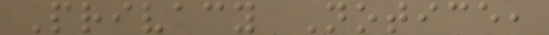Privacy Notice,
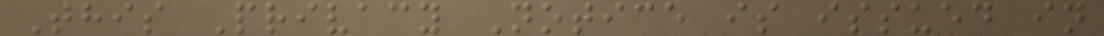This Privacy Notice is issued in
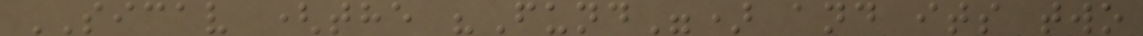SICAV (the "Fund") and its two
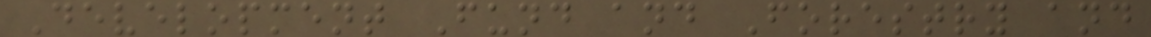Development Fund and Forestry and
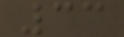33
